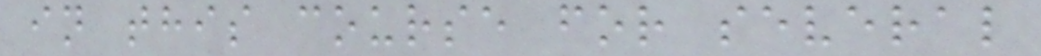in this course for several
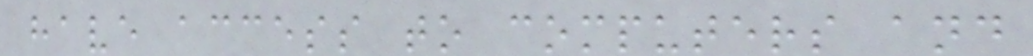have access to computers and
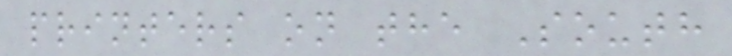printers on the South
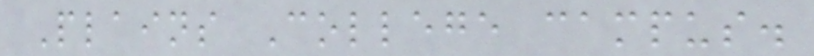Plains College campus.
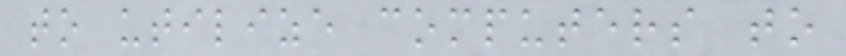to utilize computers to
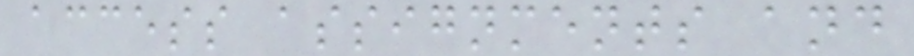access assignments and
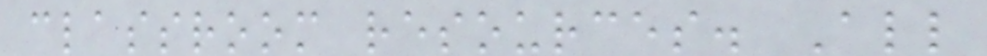classroom resources. All
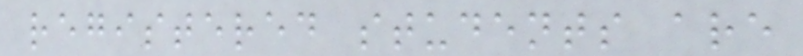registered students are
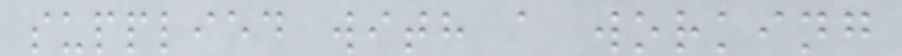supplied with a working
